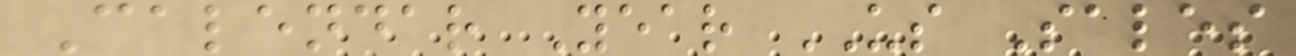Calendar Year US Sales
